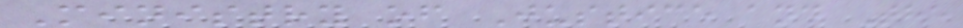Ministry of Justice and The
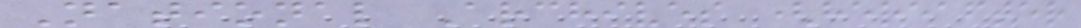National Archives (hereafter
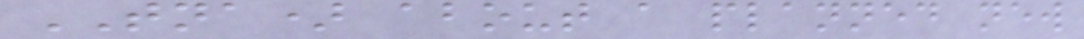TNA) about a planned new
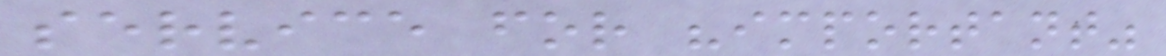service for "important"
